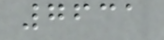7631
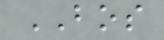BOS
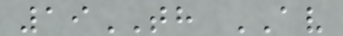19TH AV
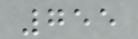755
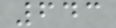643
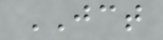JCT
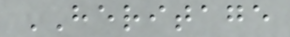HERITAGE
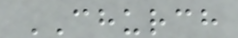CHURCH
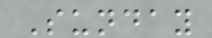Sunday
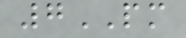7PM
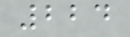224
